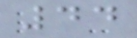44
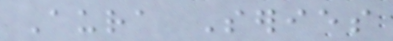Aura Series
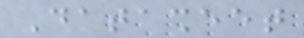Datasheet
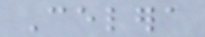Celera
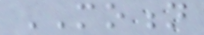MOTION
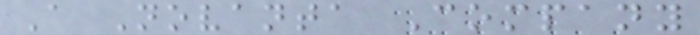A Novanta Company
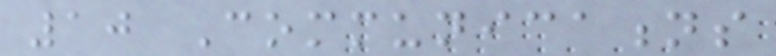10 Communications
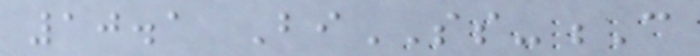10.1 BiSS-C
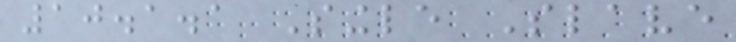10.1.1 Single Slave
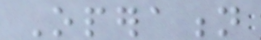Operation
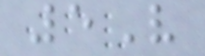5V
